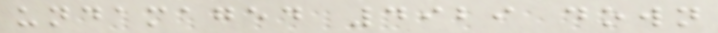undamaged 4929 down
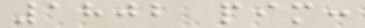1802 pim:
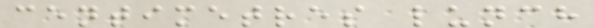centimetres lunch
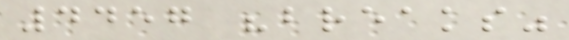4457 "breaks"
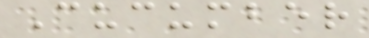Cucumber
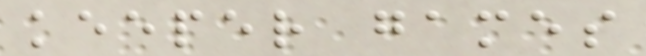keeper games
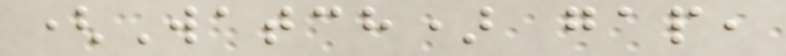(Watch) gap,
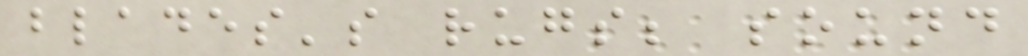blades's rugs; sound
